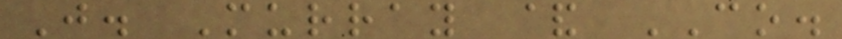J. Murray & CO.
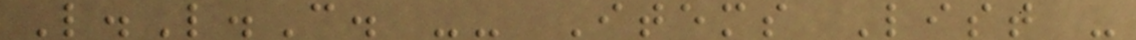L.L.C. -- Items List -
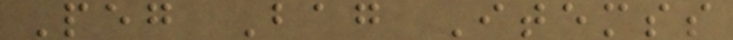Peg Bag Itemss
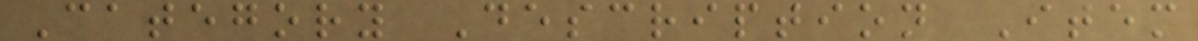Category Description Item
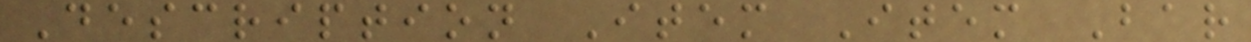Description Item Item Bar
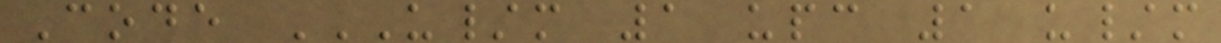Code U/M 1 UPC 1 U/M
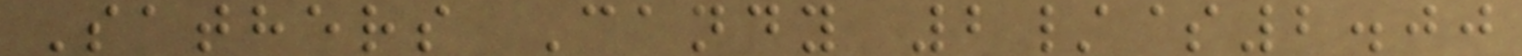Sathers Candy 2/$2.00
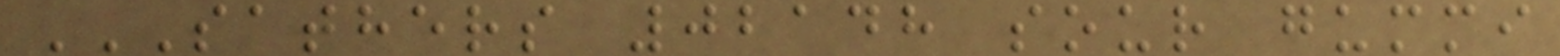SATHERS 02148 SOUR GUMMI
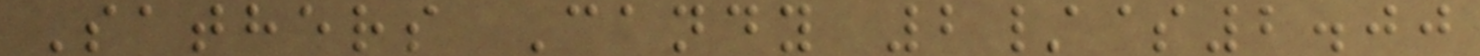Sathers Candy 2/$2.00
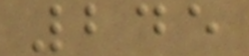245
